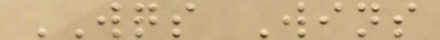WQS Wins
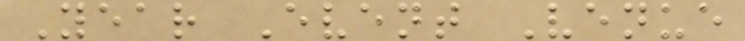Year Event Venue
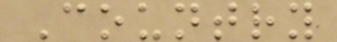Country
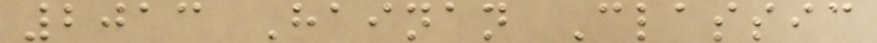2013 Hainan Classic
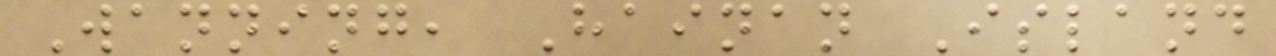Wanning, Hainan Island
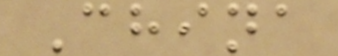China
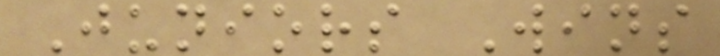Juniors Wins
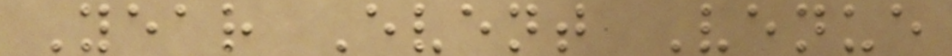Year Event Venue
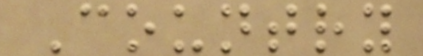Country
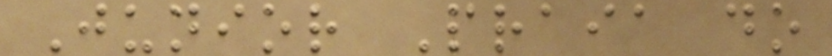Junior Praia do
